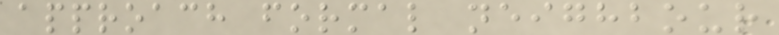approach formal neighbour
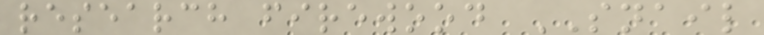research firewood SNAIL
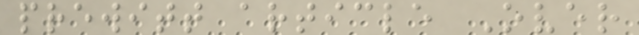prewitt article Over
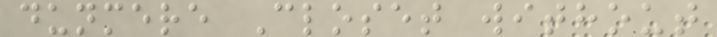dunmere Closet without
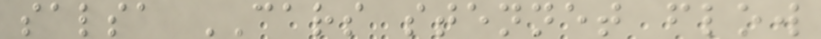salsa CARS stennet flow
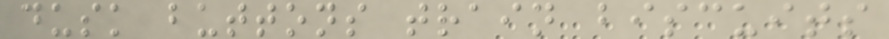dusk buttons train biscuits
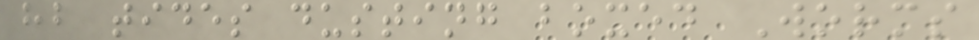hb tides dusting boxed Worms
